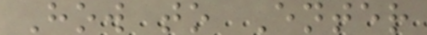How to Enter
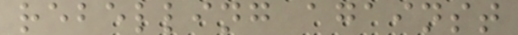rebelling against
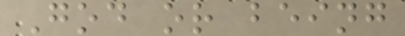God or being
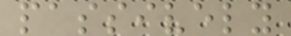passively
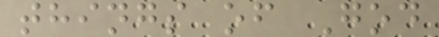things of God
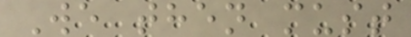We then must
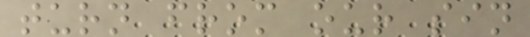turn from our sin
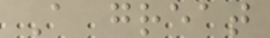A great
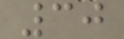30
